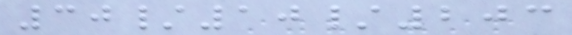30/10/203
